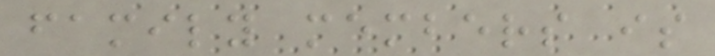family members is
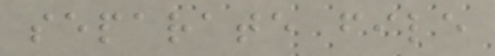separate file
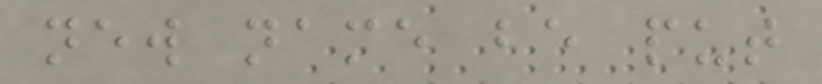new name be put
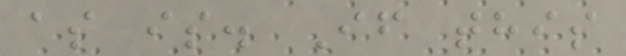as is. If this
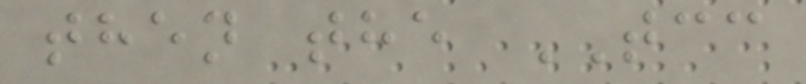then the TCC
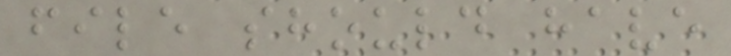file should have
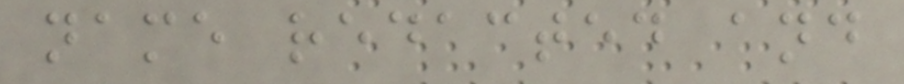name redacted and
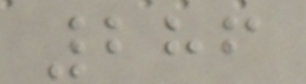286
